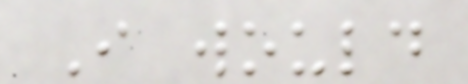I would
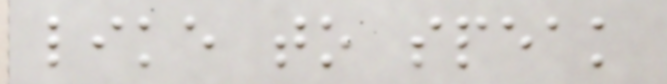like to speak
